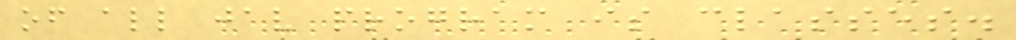of all jav program is classes.
